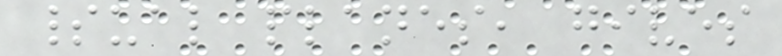spiritual planes, gives
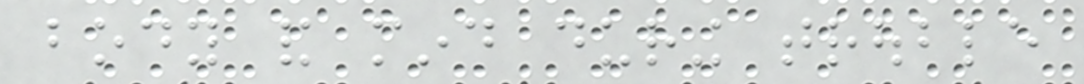body and mind during trouble
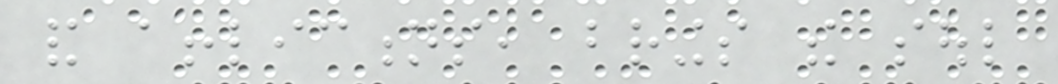and afflictions, brings the soul
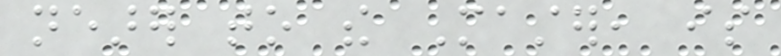nearer to the Master, is
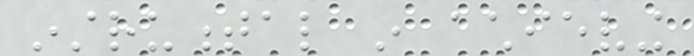instrumental in achieving
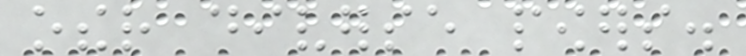other diverse powers.
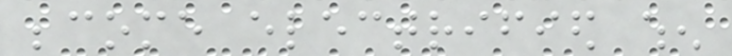become electrified when
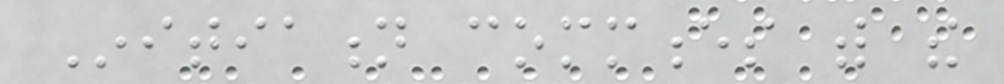Initiation commences with the
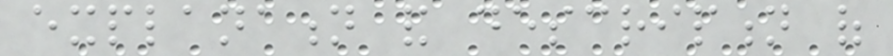explanation and description of
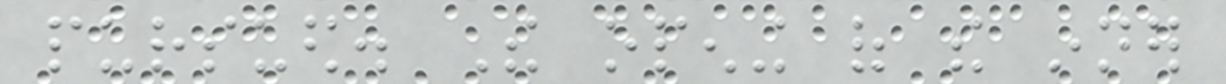pursued. The opening of the inner
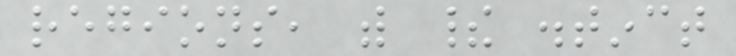regions, with their distinct
